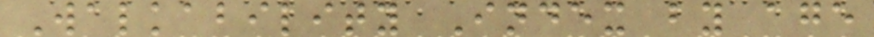Walkability Index by age
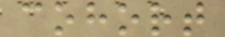cohort
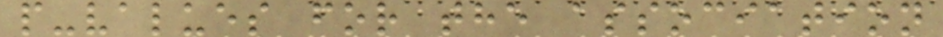p-values for the association
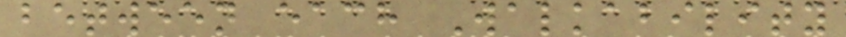between each Walkability
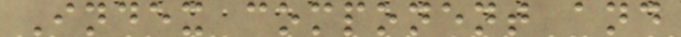Index component and
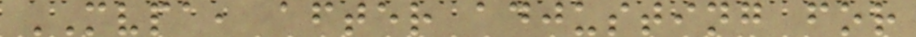MVPA, after adjusting for
